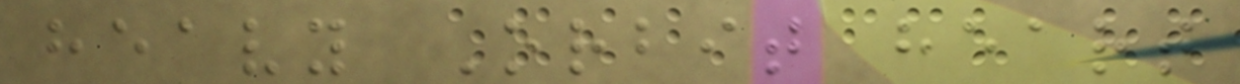heavy Orbit heart
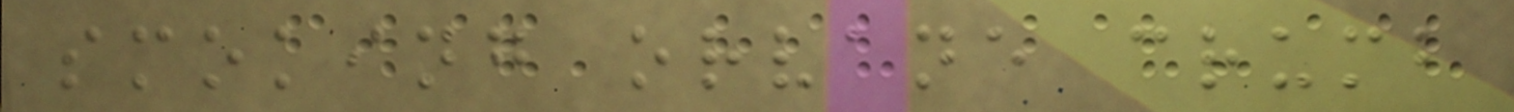smoking orvane crumb
